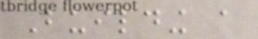Building a
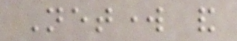Network and
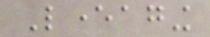Leveraging
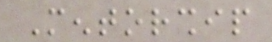Mentorship
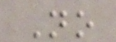No
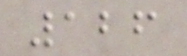126
